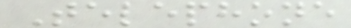Telephone
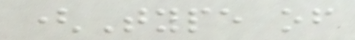(Type of
